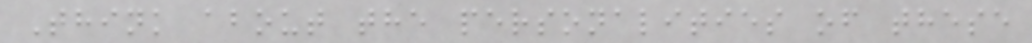Think about the personalities of these
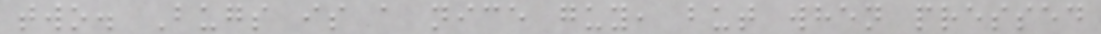two. Bugs is a nice guy, but when pressed
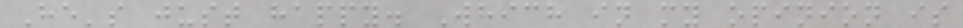He's just happy. Which in my opinion is
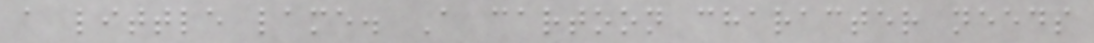a little lame. A cartoon character needs
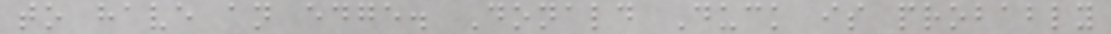to have an edge. Donald Duck is probably
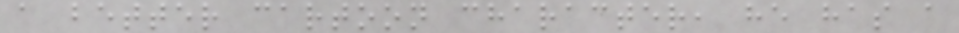a better cartoon character, he has a
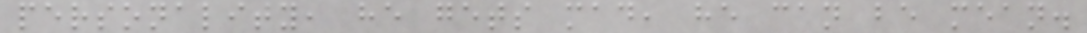personality, he gets mad, he can be mean.
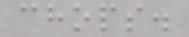chops.
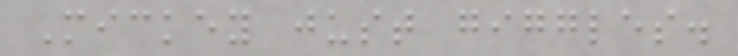Mickey just giggles.
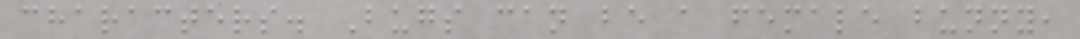characters. Bugs can be a female bunny,
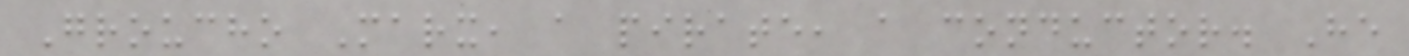Groucho Marx, a pirate, a conductor. He
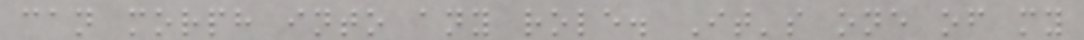can morph into any role. It's one of my
